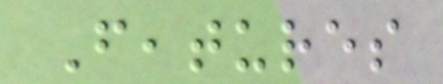Features
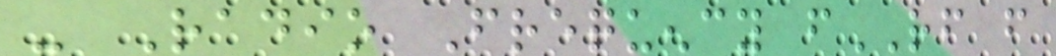- Radio Frequency fRF from
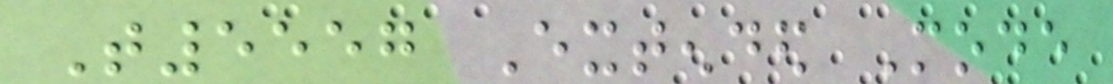T5557 Extended Mode
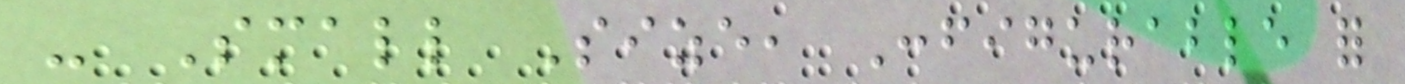- Small Size, Configurable for
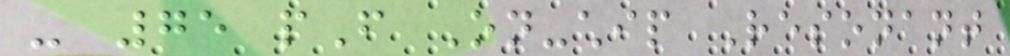- 75 pF On-chip Resonant
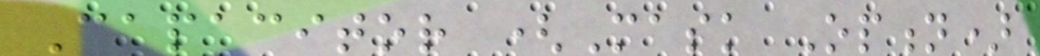Capacitor (Mask Option)
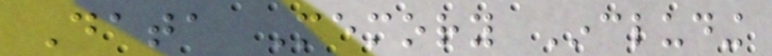Data Memory Including
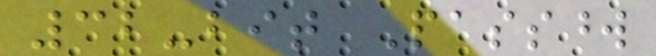32-bit Password
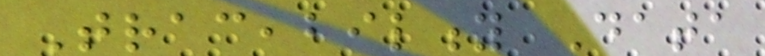Traceability Data
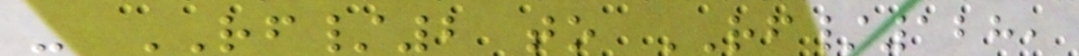- RF/2 to RF/128,
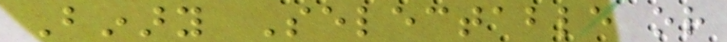Binary Selectable or
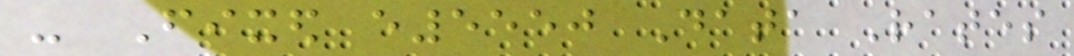- Fixed e5550 Data Rates
